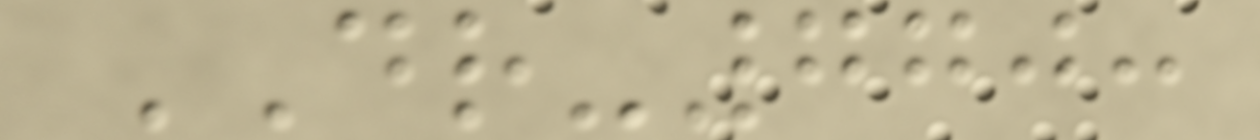DR-770:
